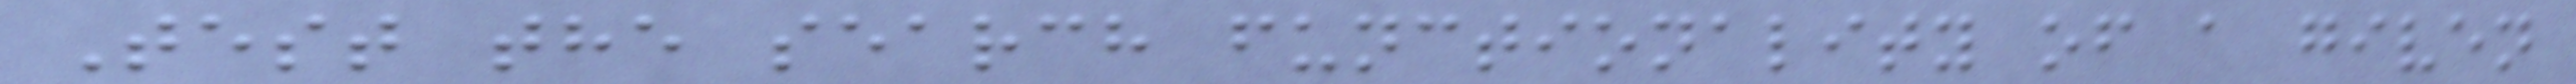Test the search functionality of a given
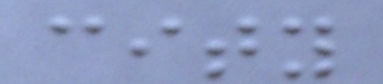city
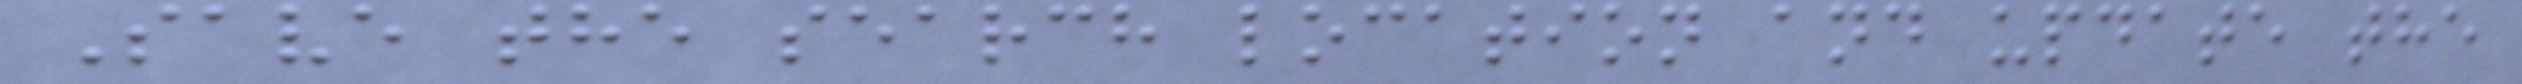Save the search location and update the
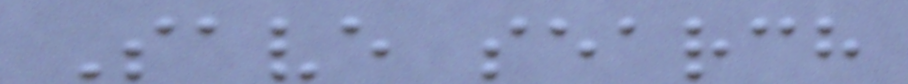Save search
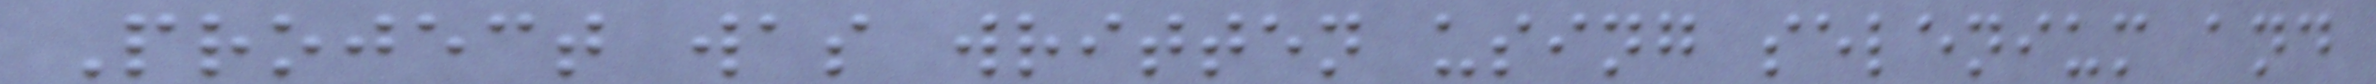Project was written using selenium and
